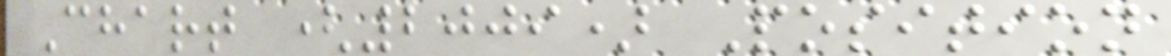Chart (2009) Position
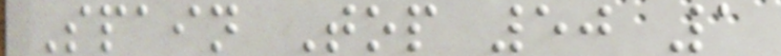Spain Top 50 1
